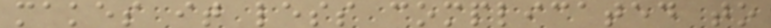makes it less complicated to
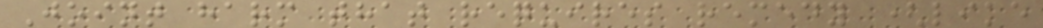Joint harm that requires remedy (like
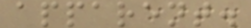apparent.
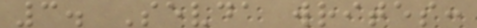3. Sevda writes:
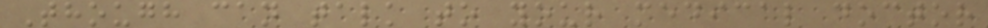Though can talk to your medical doctor
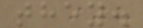they.
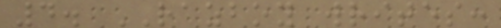4. RAZBOY writes:
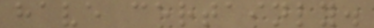have certainly.
